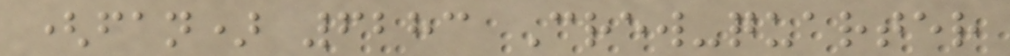(fan) 6283 Crew-quarter
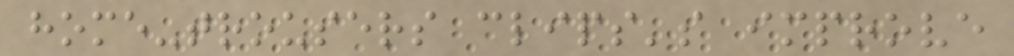home-trousers clips's improve
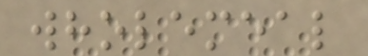wholemeal
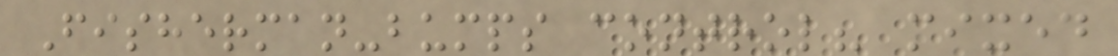Fisherman-bumps control? mixed
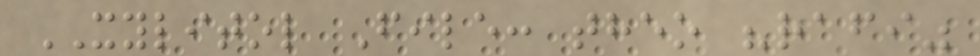XYLITOL File: theo "rafi"
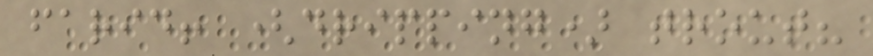farid! (dripping) trout?
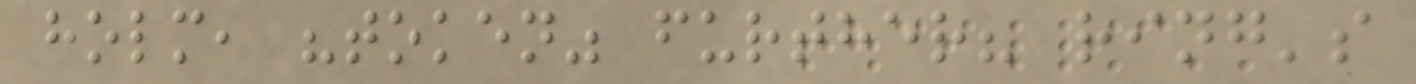holm, "token" further? ring's
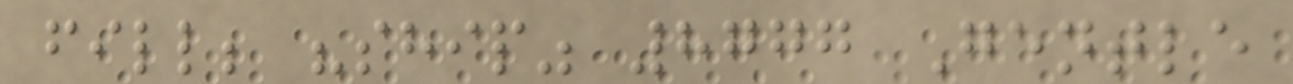fill; "ship" 8777 Gentle
